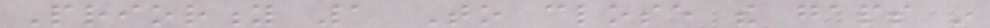Priority 1 To close the gaps in
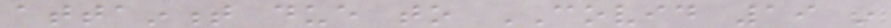attainment due to COVID 19 in
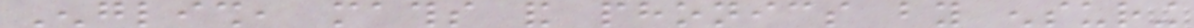English, maths and phonics by ensuring
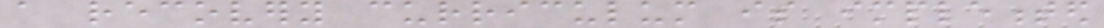a recovery curriculum is implemented
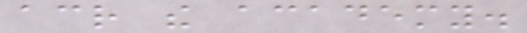across the academy.
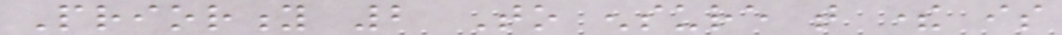Priority 2 To ensure that there is
